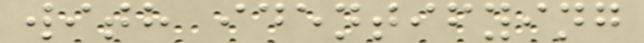with identifying
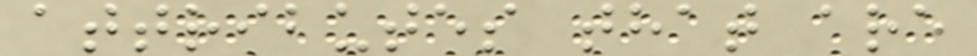attributes that are
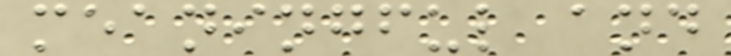meaningful and
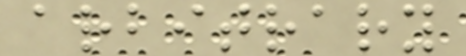arbitrary
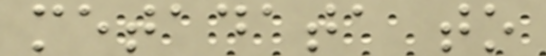metadata to
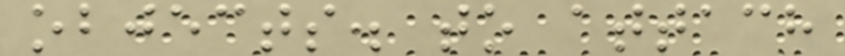objects. to attach
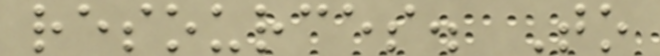resources. To
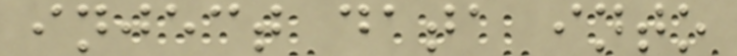inject data into
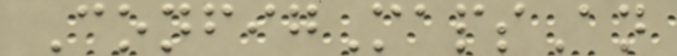ConfigMapsAn
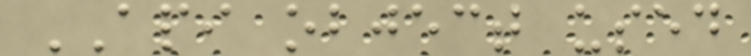API object used
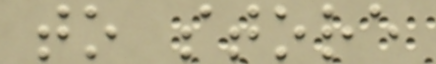to store
